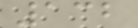132
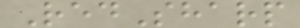RedSharp
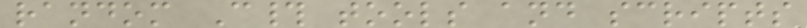random C# tools and scripts
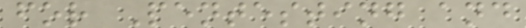for Pentesting and
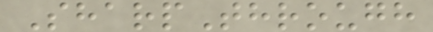SharpThrough
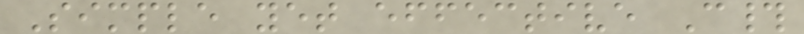Simple yet effective C#
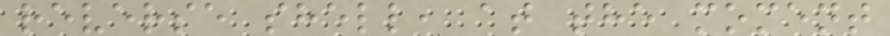reverse shell, at the moment
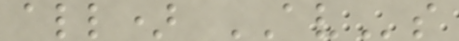all) AVs
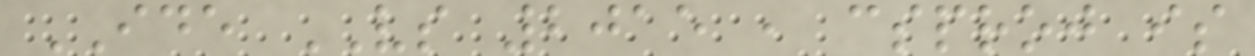IDE VS 2015 , csproj is
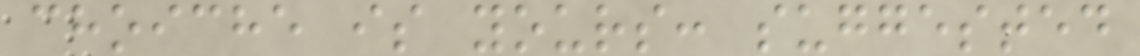choiche is yours: suggested
